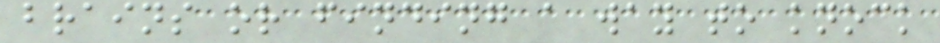brains or finding a way to knock
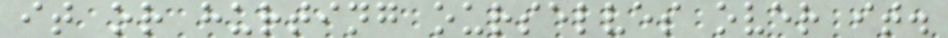it or hurting ourselves over it.
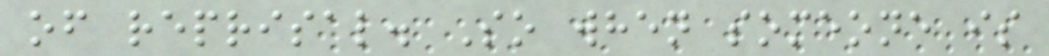of reprisal. So when someone is
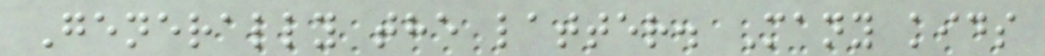Generally the latter. Many kids
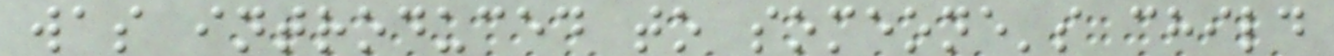was introduced to someone's child
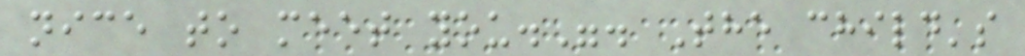nice to meet you.". The child's
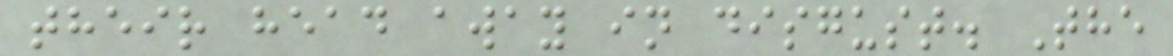their head away in disgust. The
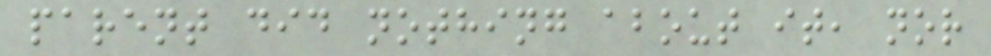parent did nothing about it, nor
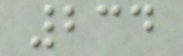234
